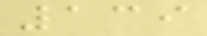139
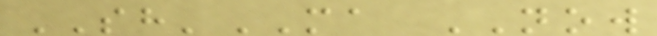SH'MA NOW
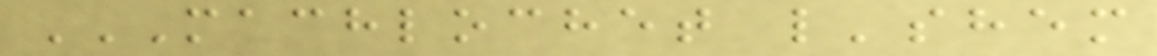MACHLOCHET L'SHEM
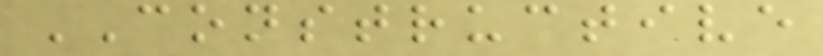CONSTRUCTIVE
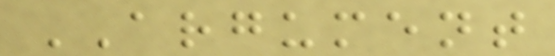ARGUMENT
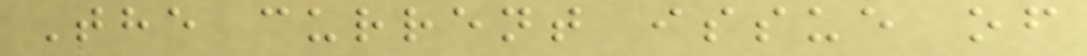The current issue of
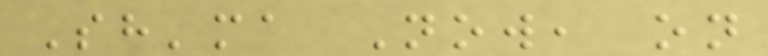Sh'ma Now, on
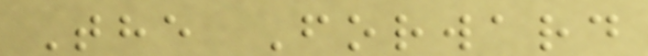The Forward
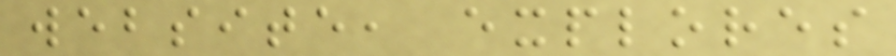website, explores
